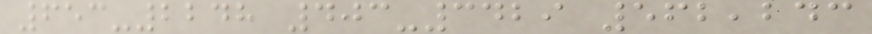653-2248 403-3429 562,243
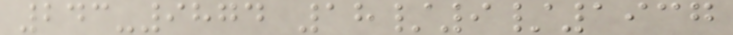243-9874 18/9/1937
